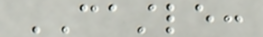CASTLE:
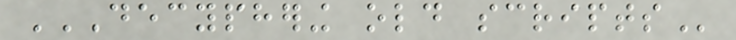DECYPHERING OLD SCRIPTS
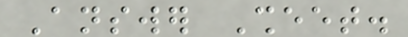Answer Sheet.
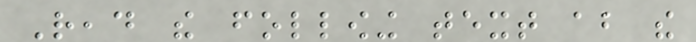Read the following text about the
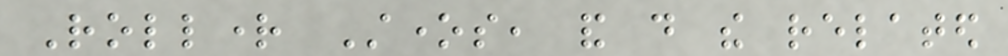Rollright Stones, and do the related
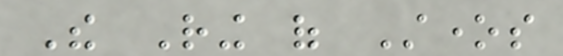The Ring of Stones
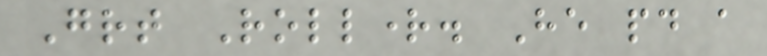Great Rollright. He paid a
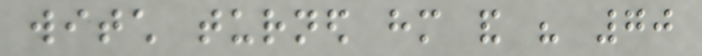witch turned him and his 70
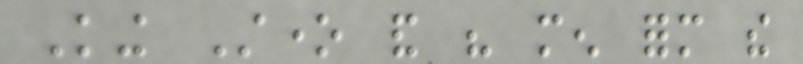King Stone and his men form the
